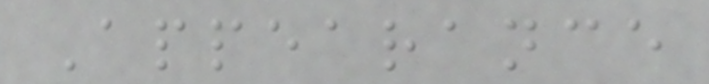Appearance
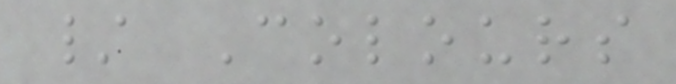/ Colours
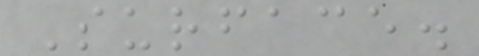Surface.
